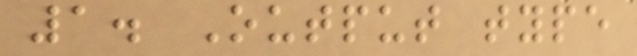1. Output type
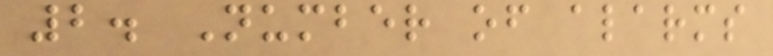2. Number of alarms
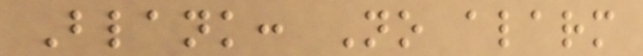Blank: No alarm
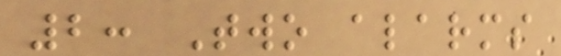2: Two alarms
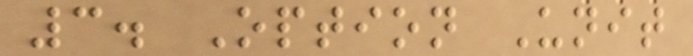3. Option Unit
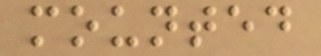mounted
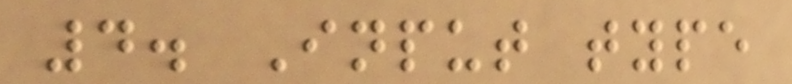4. Input type
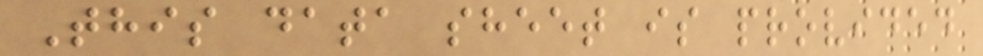This data sheet is provided
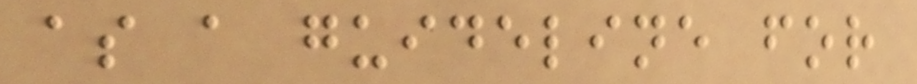as a guideline for
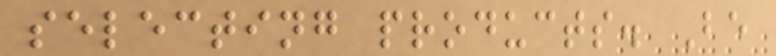selecting products. Be
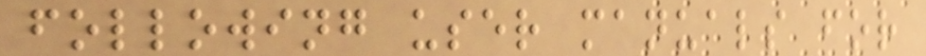following user manuals for
